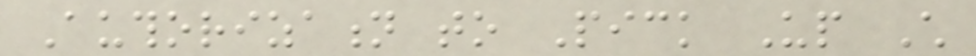Authorization to Pick Up Child
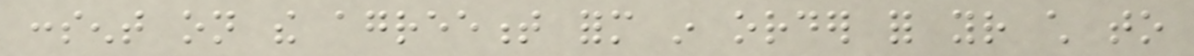consent on the agreement form in order for your child to
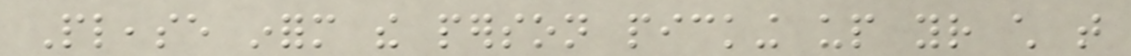Please inform the person picking up your child that
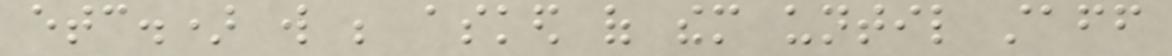etc.) will be asked of them until staff
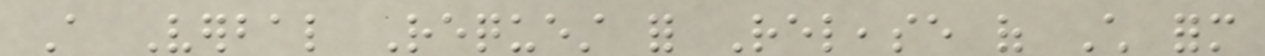A Verbal Request for Release of Child form
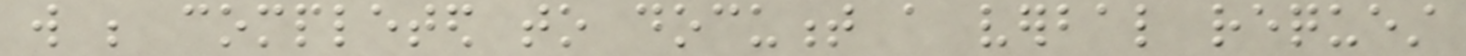will be completed to document a verbal request
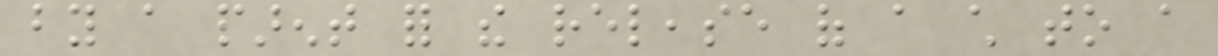by a parent for the release of a child to a
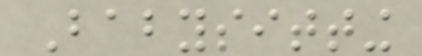Babysitting
